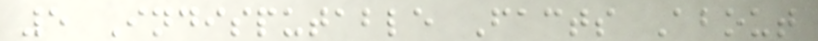5 Indisputable Facts About
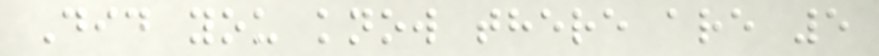Did you know there are 5
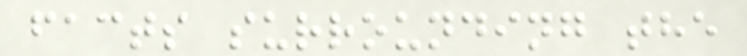facts surrounding the
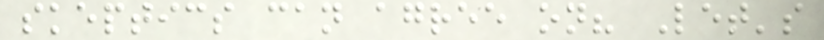skeptics can agree on? Let's
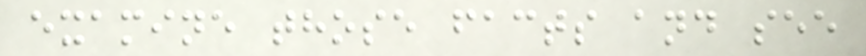examine those facts and see
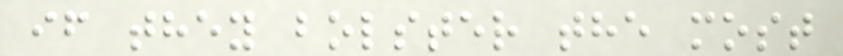if they bolster the most
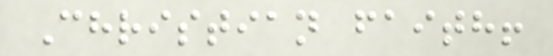Christian faith!
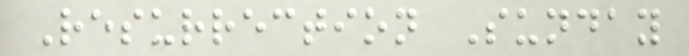Resurrection Sunday
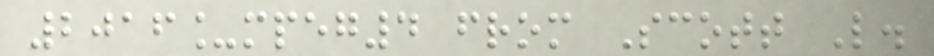2016_mpeg4 from Scott L.
